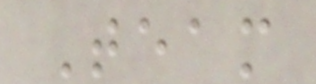Team
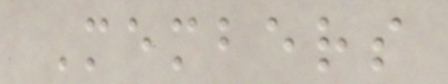Members
